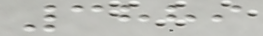3889
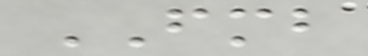FMB
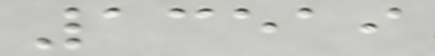13519
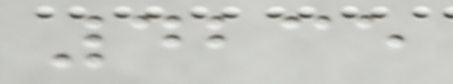4235
